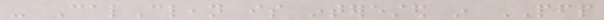- CalClean is interested in PFP
